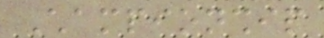Championship
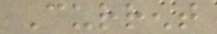Current
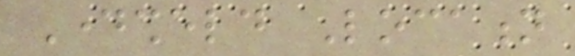Daysheld Location
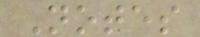Notes
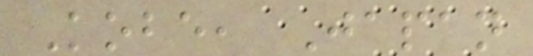Kobe, Japan
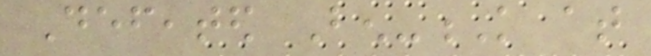Defeated Ben-K at
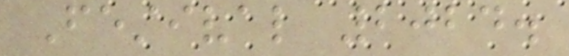Festival 2024.
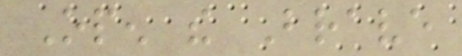Open the Brave
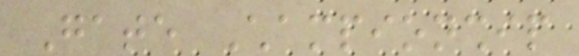Gate Championship
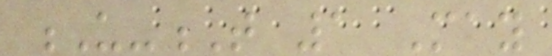U-T 1 May
